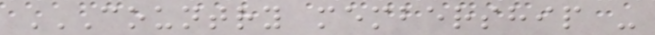COUNTRY MEMBERSHIP -
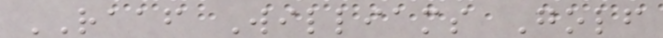RAAF Williams Golf
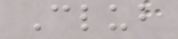Club
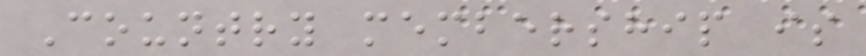Country membership is
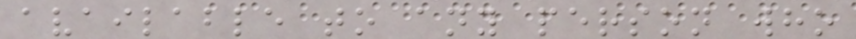available to any person who
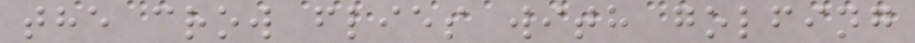the crow flies with golfing
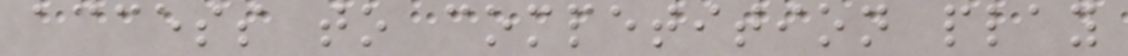access to competition play
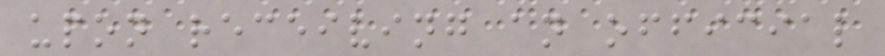upon receiving an official
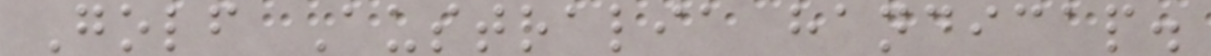Golf Australia handicap.
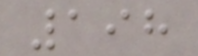198
